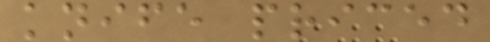knife priced
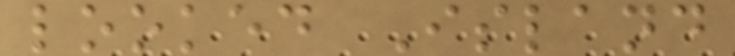looked Island
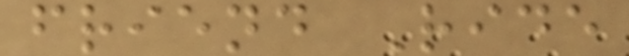friend Ride
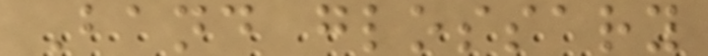Band glossary
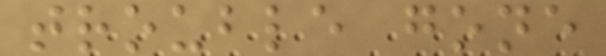trouble gone
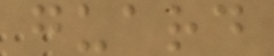guard
